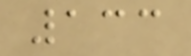133
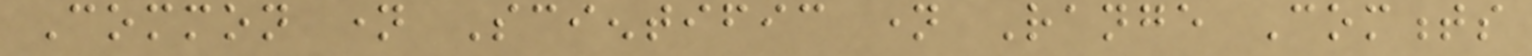Common name Scientific name Range Comments
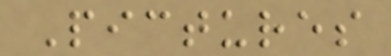Pictures
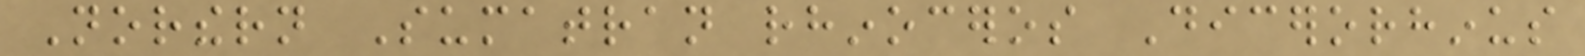Northern Sumatran rhinoceros Dicerorhinus
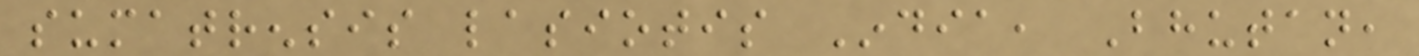sumatrensis lasiotis India, Bhutan,
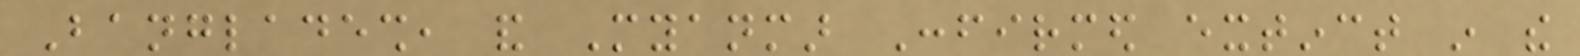Bangladesh, and Myanmar Confirmed extinct in the
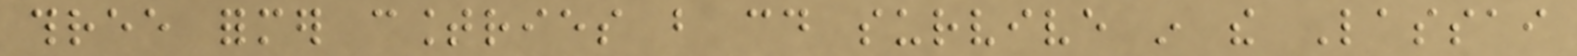three former countries but could survive in the Lassai
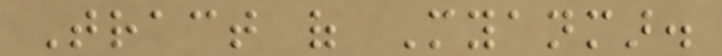Tract of Myanmar.
